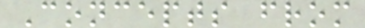Concepts from
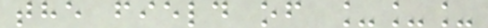the field of ___
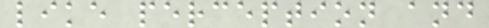like perception and
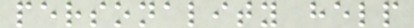personality help
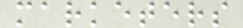marketers
